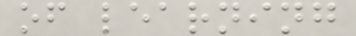of learning
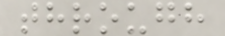through
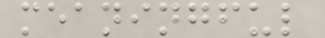meaningful
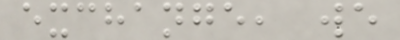exchange, we
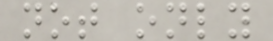not only
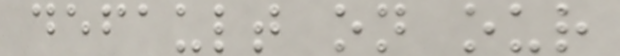default on our
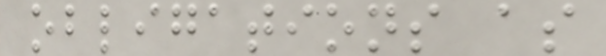obligations as
